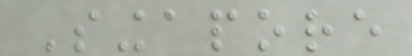Singapore
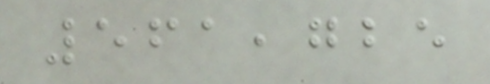561,725
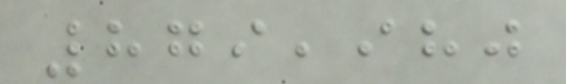879,980
